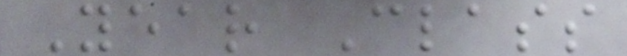Year Class
